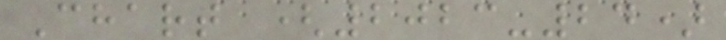Chart (2023-24)
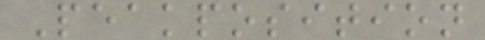Peakposition
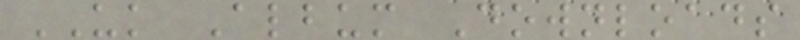UK Album Downloads
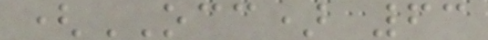(OCC) 63
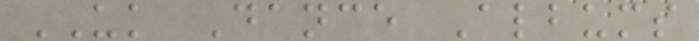UK Dance Albums
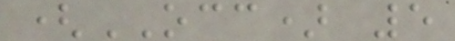(OCC) 5
